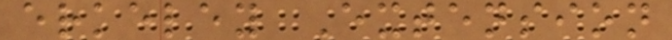erkeley Extension
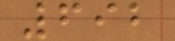692
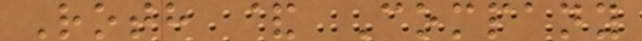Roth & Company
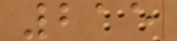215
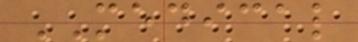MEDICAL
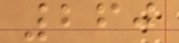260
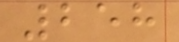258
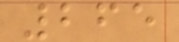265
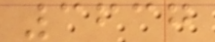3637
